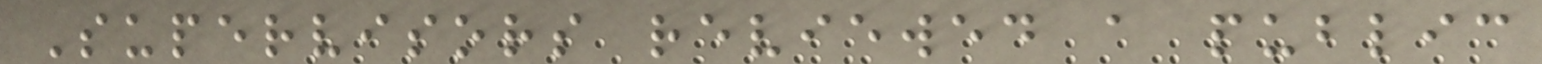Supervisors reviewed a public
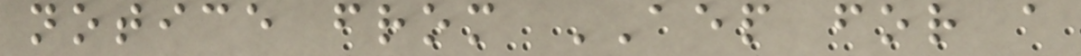notice from AEP for a
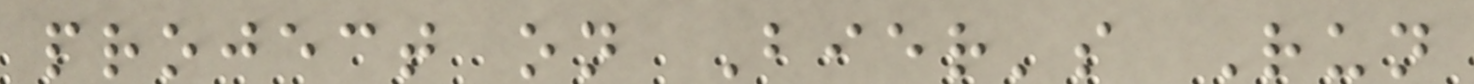project on Bier's Run
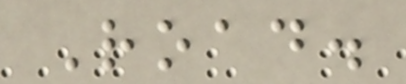Road.
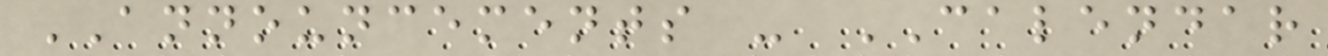ANNOUNCEMENTS - CALENDAR
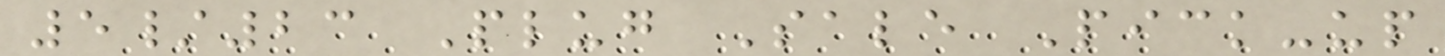5/23 Plug Sale Pick-up
